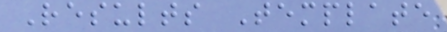Results Template
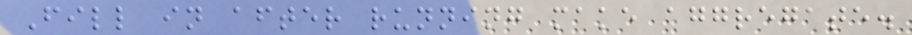Fill in after running make aggregate.
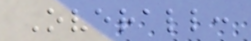Overall:
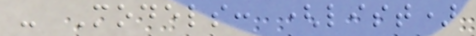- Models: (list)
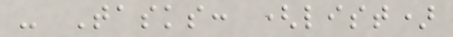- Tasks: (list)
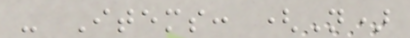- Items: (N)
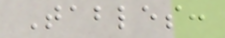Tables:
